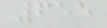655
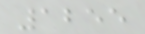1255
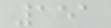151
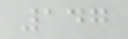147
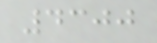4300
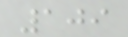109
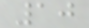10
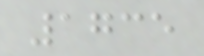1735
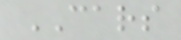CARS
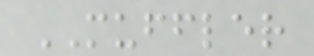MUFFLER
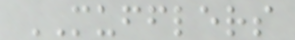MUFFLERS
